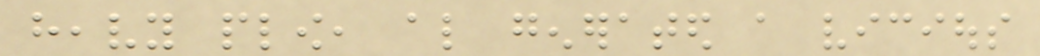heavy plow, also generated a vicious
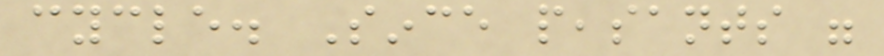cycle. Since peasants were
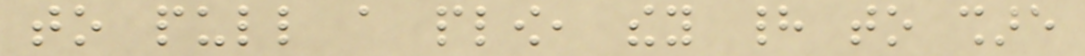to pull a plow, they had to share
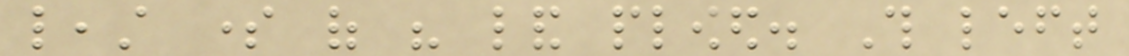least some of his land plowed. This left
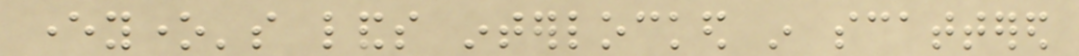everyone's lands interlocked in scattered
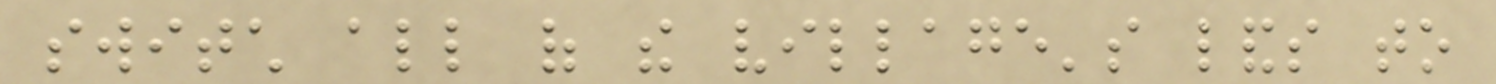switch all of the village's lands to
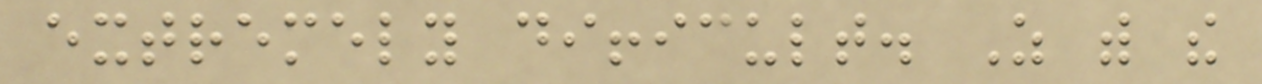extremely difficult. As with the
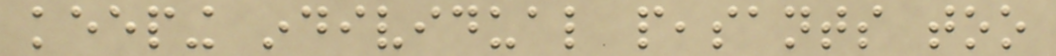keeping individual peasants too
